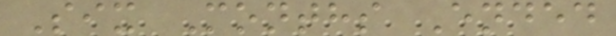Six Months Ended
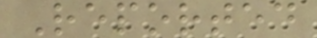Reported
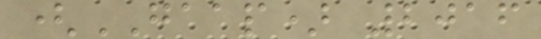(GAAP) 2016
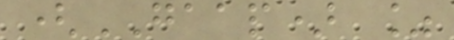(GAAP) %
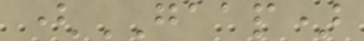(GAAP)
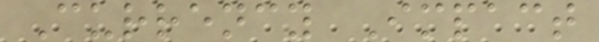Currency Impact
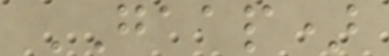GAAP)
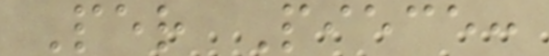Per Piece:
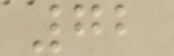72
